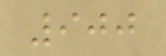900
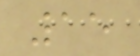15
